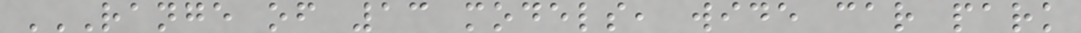RANGE OF 13 MODELS, WIDE CAR PARK
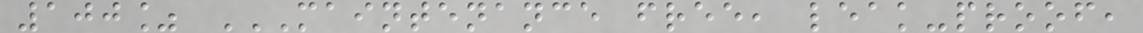100% MAINTENANCE FREE, LEAK-PROOF,
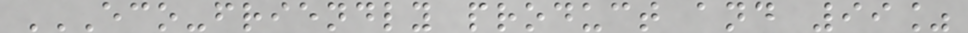ECO-FRIENDLY PRODUCT AND 99%
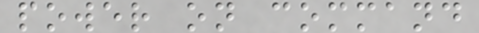power on command
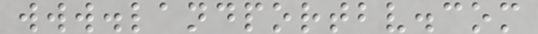www.landportbv.com
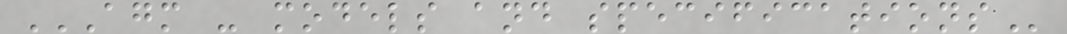AGM - MODELS AND SPECIFICATIONS
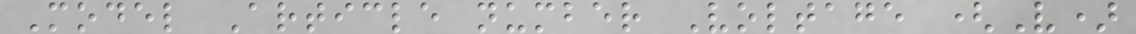Model Article number Voltage (V)
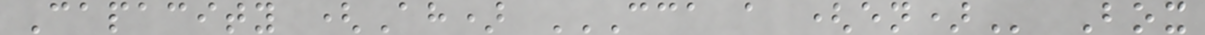Capacity (Ah) CCA A (EN) Box
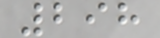298
